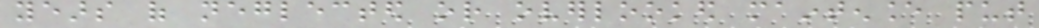years of neglected or overlooked maintenance put
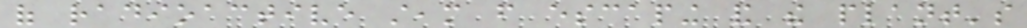of radioactive steam from escaping and the plant's
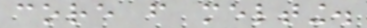core from melting.
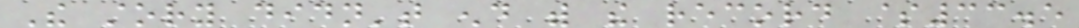The story didn't end with the record $33.5
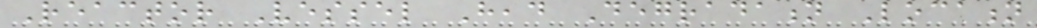Reactor Vessel Head Degradation Location
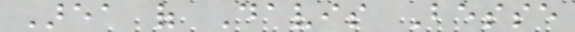Area of Davis Besse
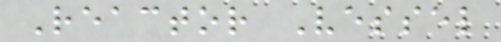Reactor Vessel
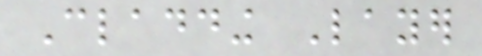Cladding Layer
